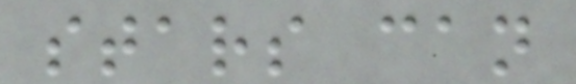stars can
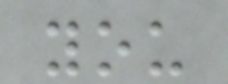you
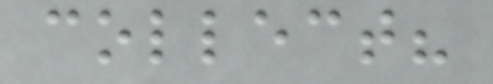collect?
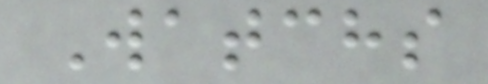Watchs
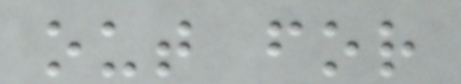out for
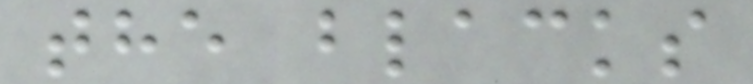the blacks
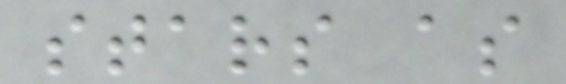stars as
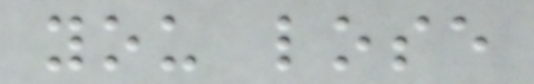you lose
